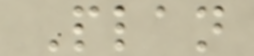Plan
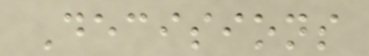Decisions
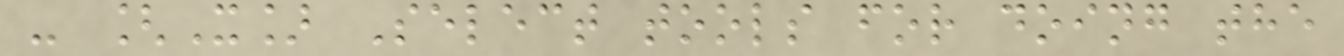- [X] Select tools for doing the
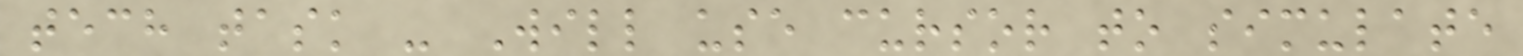tech task - Will use cursor to simulate
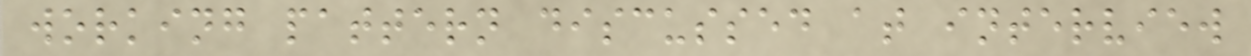working pattern discussed at interview
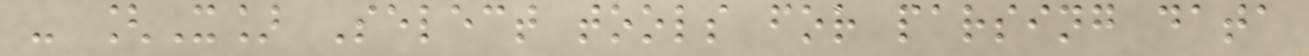- [X] Select tools for parsing data
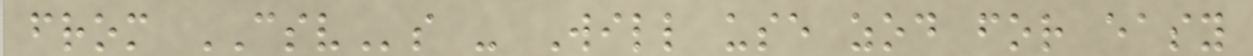from CSVs - Will use zod for easy
